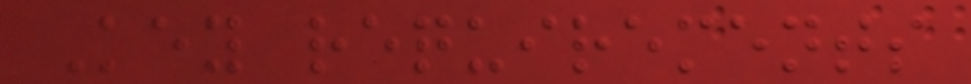Key requirements
